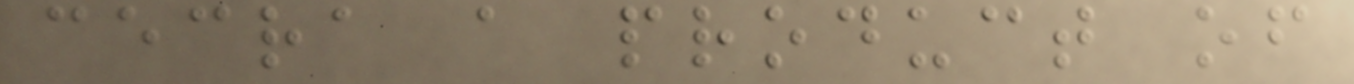cecra a product of
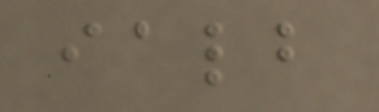ialb
